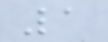1
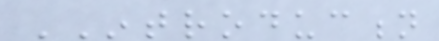INTRODUCTION
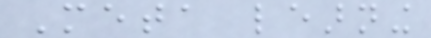Meta learning
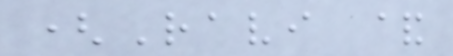(Ravi &
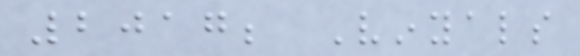2017; Vinyals
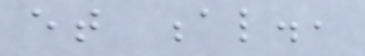et al.,
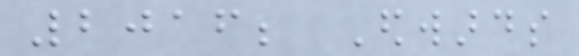2016; Edwards
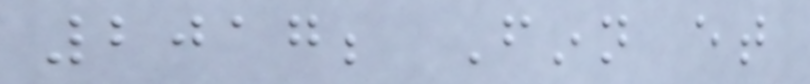2017; Finn et
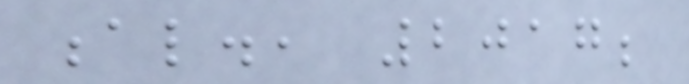al., 2017;
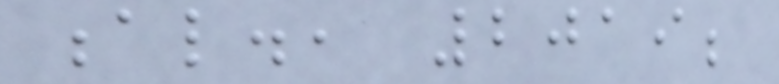al., 2019;
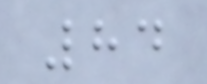84
